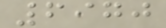6970
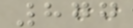877
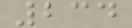234
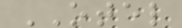OTEL
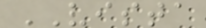VISTA
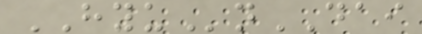HYUnDAI
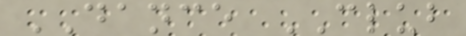DANCE CLUB
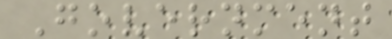Government
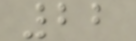22
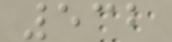532
